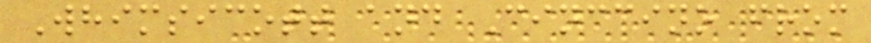Whimsicott and Cinccino from
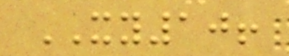XY10!
